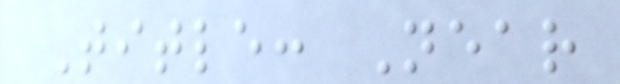Title: Near
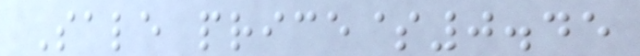Sale price$0.45
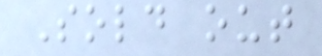Sold out
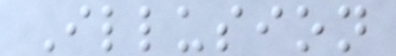Illusion
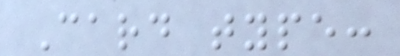Card type:
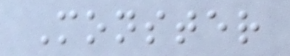Monster
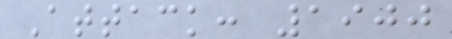Attack: 1900
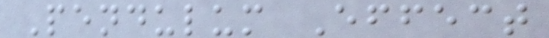Pendulum Effect
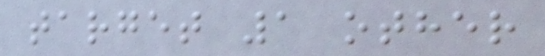target 1 other
